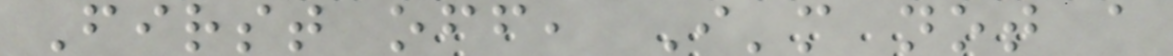First off, I'm not a
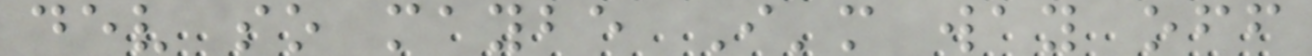dev so maybe I'm way off
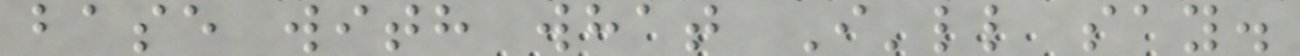base with what I'll say.
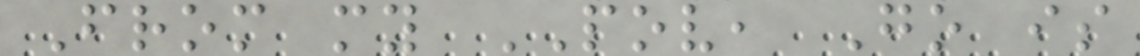From my POV, Go is
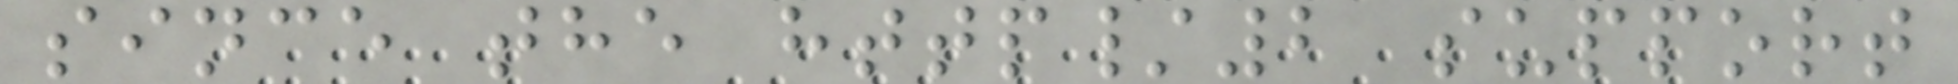since the http/2 support
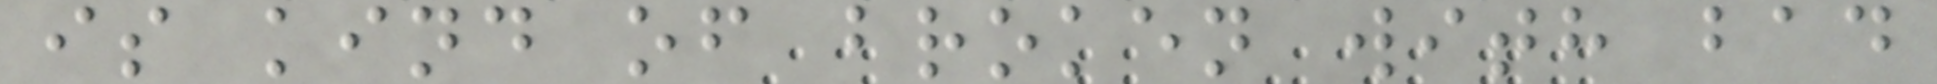is kind of broken with bad
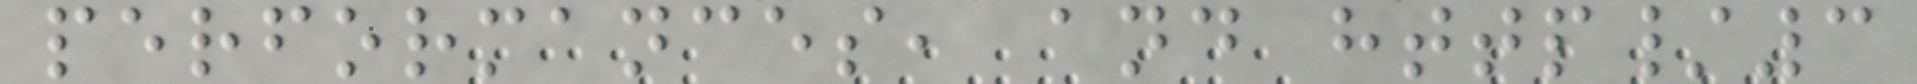performances, and http/3
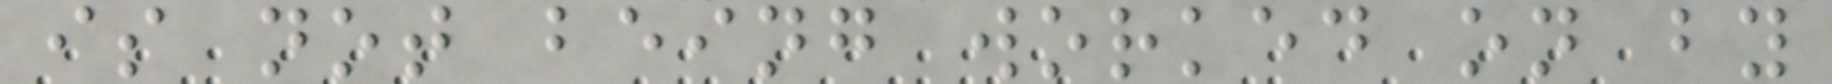is not being worked on by
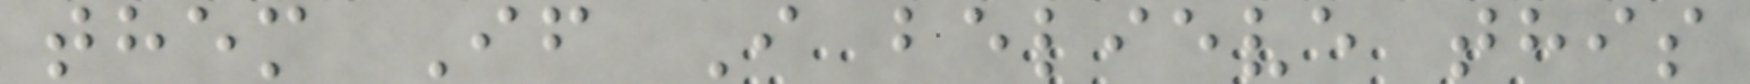them If I believe this
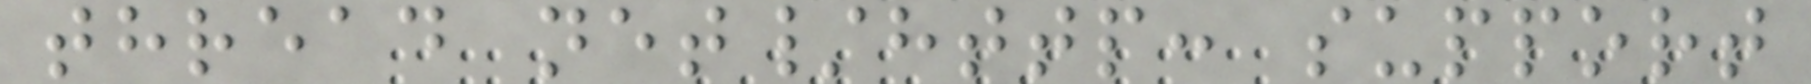thread net/http: support
